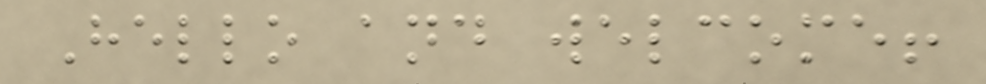Hello and welcome!
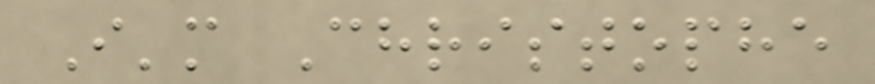I'm Christophe
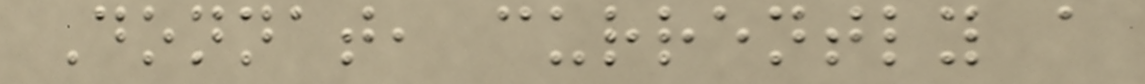Donnat, currently a
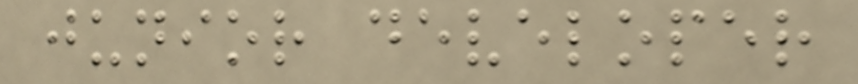junior developer
